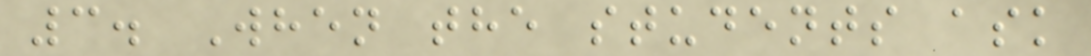3. When the students ask
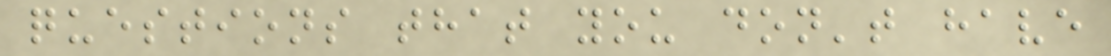questions that you don't have
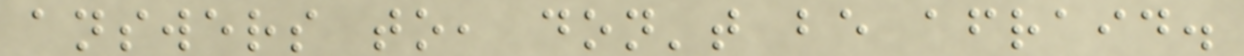answers to, don't be afraid.
